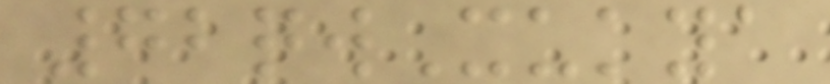72qwXukya
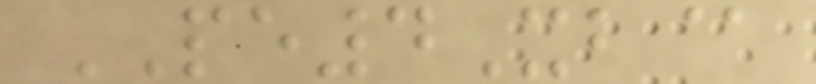PE4Xb@
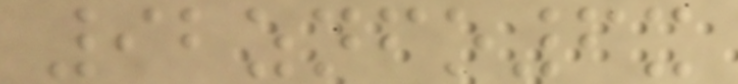92znfo6x
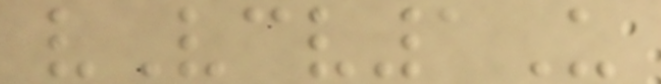vVcv1U
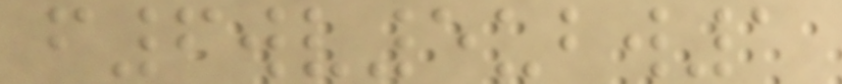f6wv5ubw1
